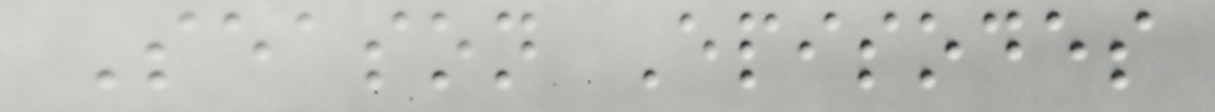Season Episodes
